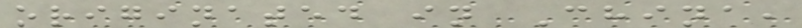originated in China,
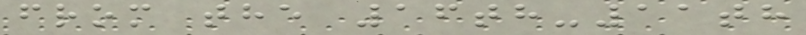from the 16th-11th
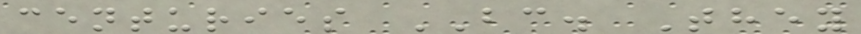centuries BC. They
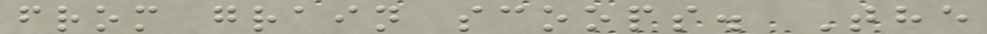from grain scoops. The
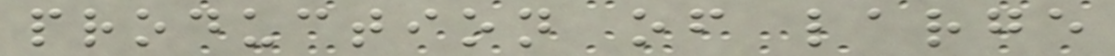production of large
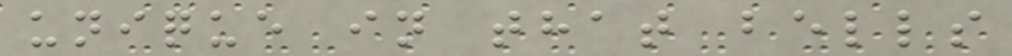unique in that bells
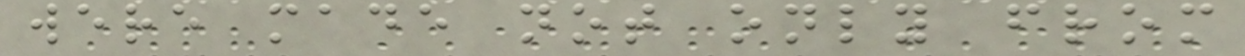were made not only from
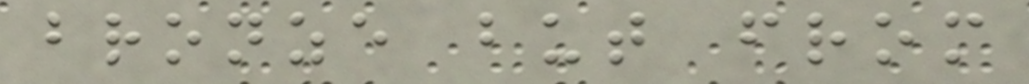bronze but from
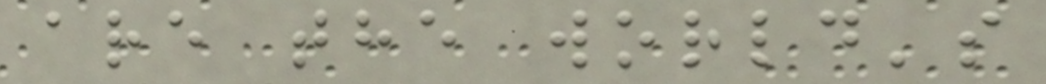are the world's
